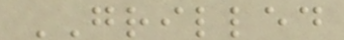GRILLED
